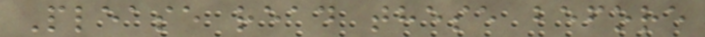Please read these before
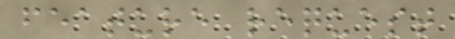feature request
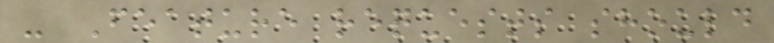- Feature requests should
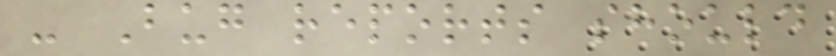- Bug reports should
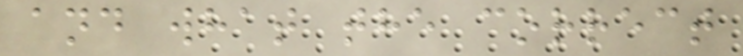and what the correct
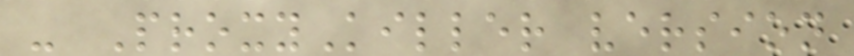- ProxyKiller version
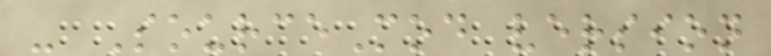- SourceMod version
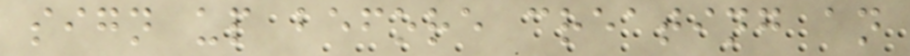sign up before creating an
